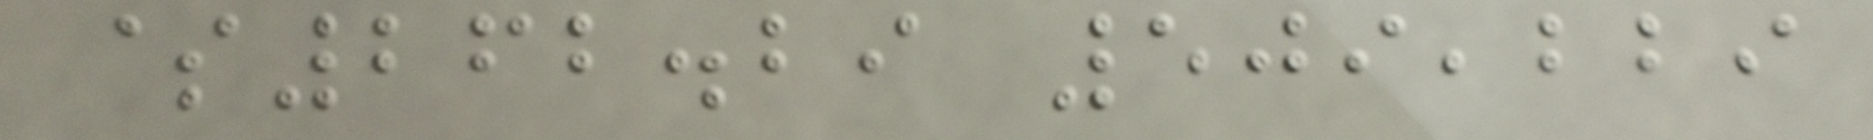$262.29 509,229
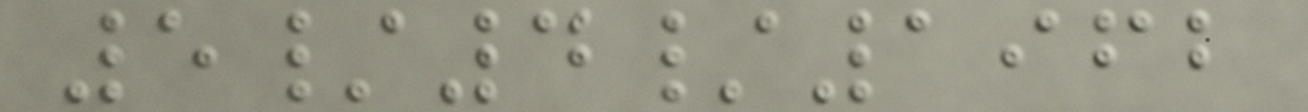5/4/1962
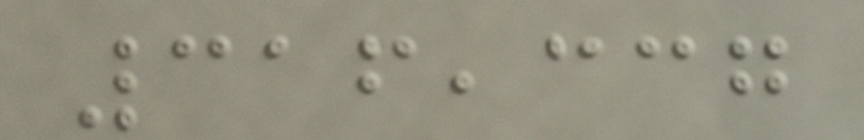316,337
